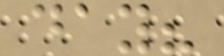day?
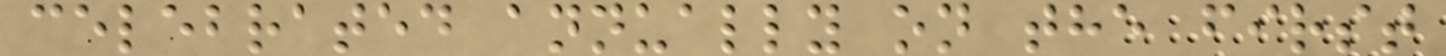celebrated annually on the first
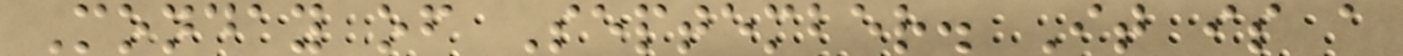Monday of September. It is a
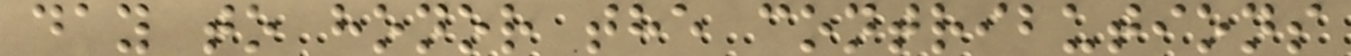day to honor the contributions
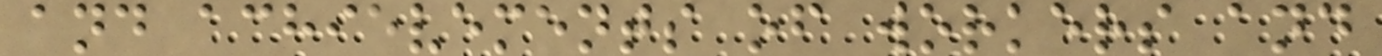and achievements of workers and
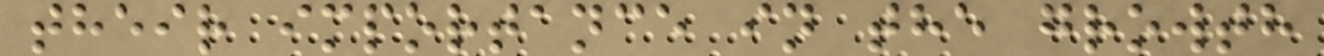their importance in the growth
